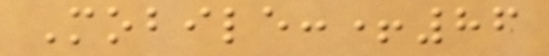Mobile:+86
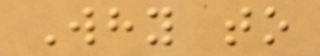Why to
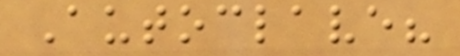Autoclave?
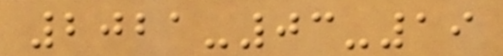2021-03-19
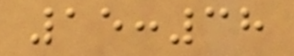15:38
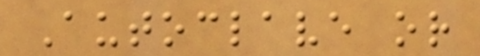Autoclave or
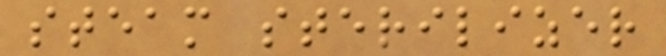steam sterilizer
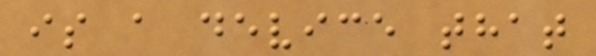is a device that
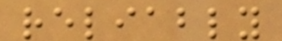reliably
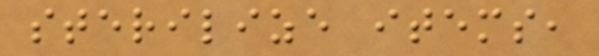sterilize items,
